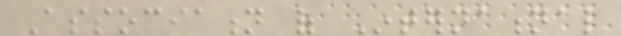Association of International
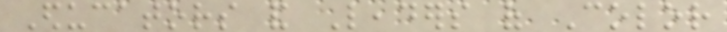Educators and Leaders of Color
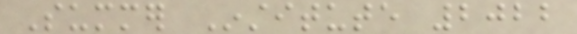Summer Institute 2022
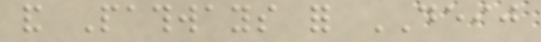and Pathways for DEIJ
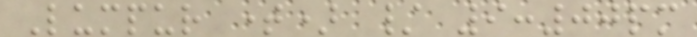Lumpur time) / 9:00pm
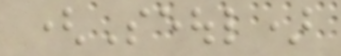(Seoul)
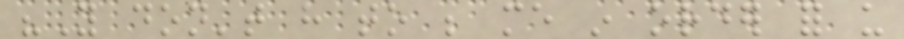"You don't have to be me in order for us
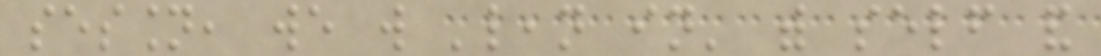session, we will 'lean in' with self and
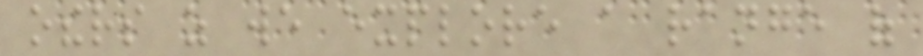others as we explore a range of
